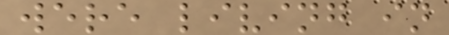were living in
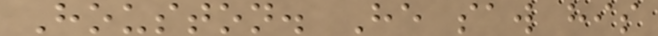Houston. He saw his
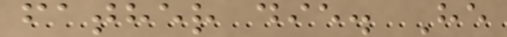father die. He
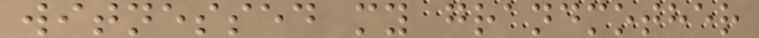witnessed my grandmother
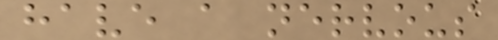have a nervous
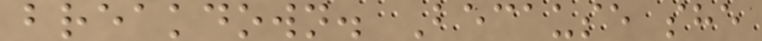breakdown. Because she
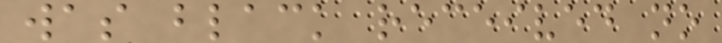was black received no
